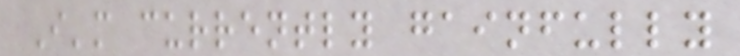I'm currently gainfully
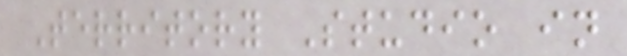Territory Studio in
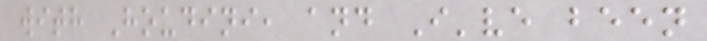with Houdini, and I've been
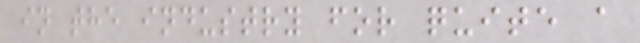in the industry for quite a
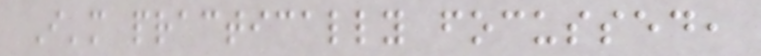I'm practically focussed,
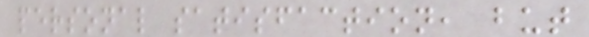personal satisfaction, but
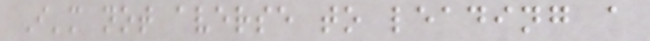I'm not averse to leading a
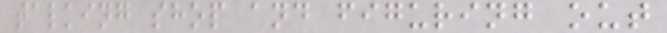talking shop and figuring out
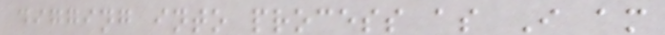digging into process as I am
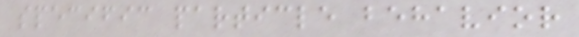specific particle behavior
